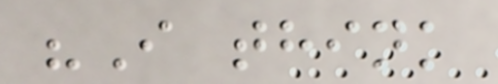"I think
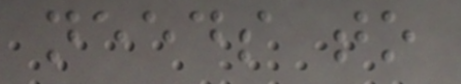needs to
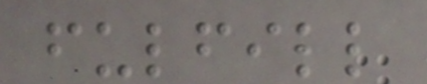fulfill
